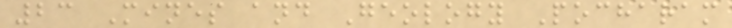23 Mines and Geology Pocharam
